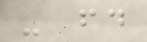- fd
